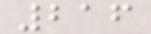216
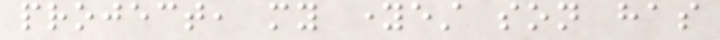project, my youngest son has
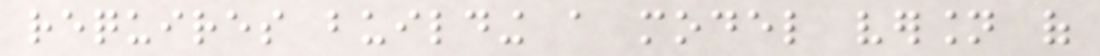requires building a model version of
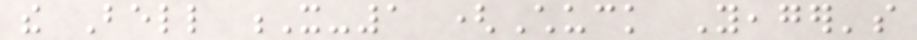the Bell X-1 (Chuck Yeager's
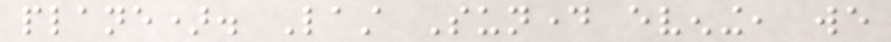plane). Last Sunday evening, we
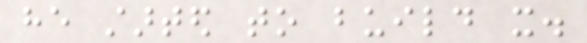he started to build it.
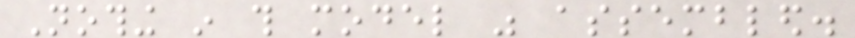Nothing in this model was assembled.
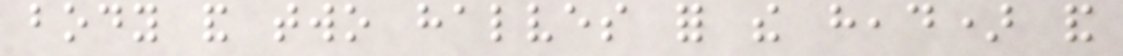body and two halves for the head) and
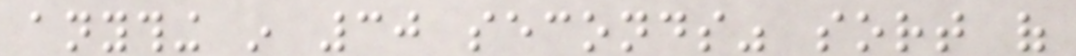anything in 30 seconds" sort of
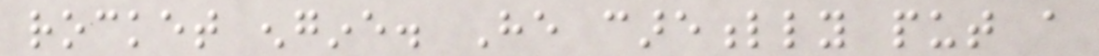rocket engine. He carefully put a
